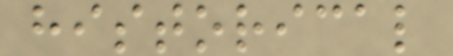historical
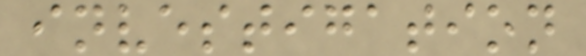investigation
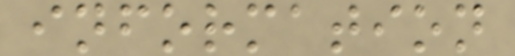information
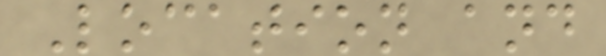Location and
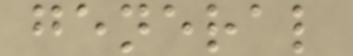general
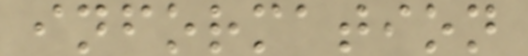information
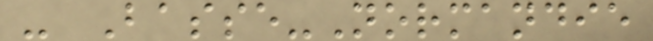- Basse-Normandie
